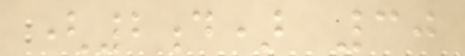(2d) 30
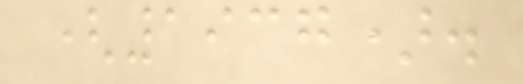(1937).
